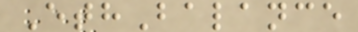EthBalance
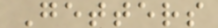Getters
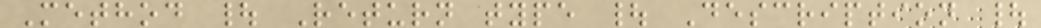Method | Return type | Description |
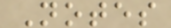Notes
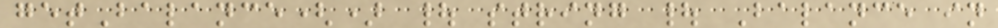getBalance() | string | Balance in
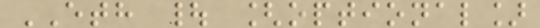ETH | [optional]
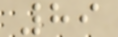89
